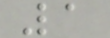1
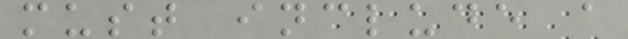must include a
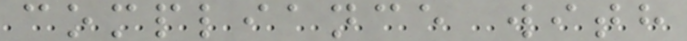compliance with
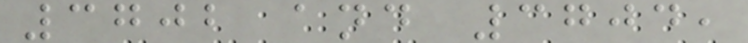3702 and 3704,
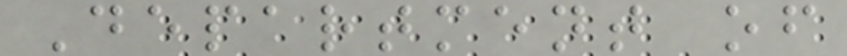Department of
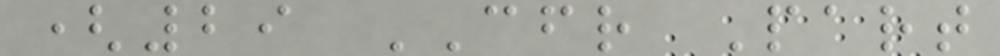(29 CFR Part
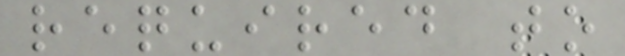required to
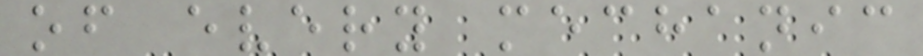of every mechanic
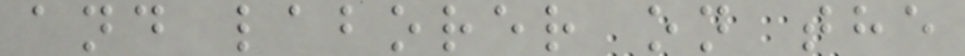and laborer on the
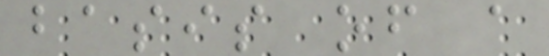basis of a
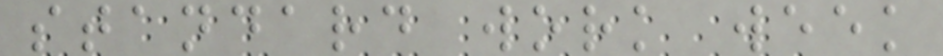standard work week
